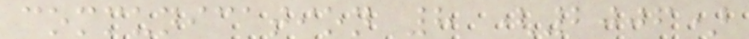communication 8 (2006)
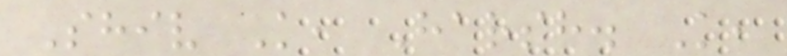Shiv K, Harsh. K,
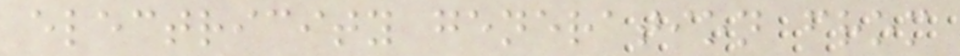electricity generation from
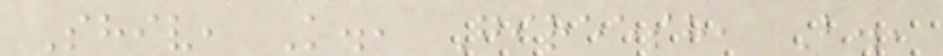Shiv, K., Gireesh, B.,
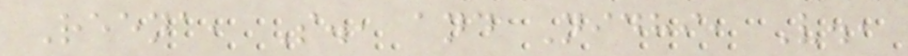Reena, S., and Nidhi, V.,
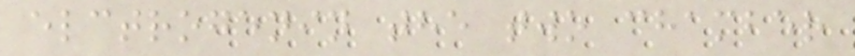elctrogenin the two chamber
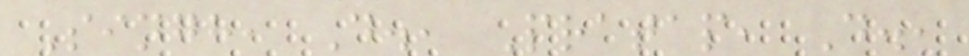Singh, D., Pratap, D.,
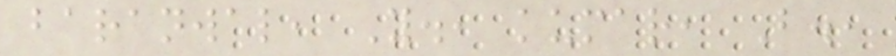baranwal, Y., kumar, B.,
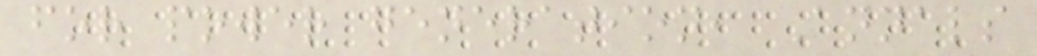for power generation, Annals
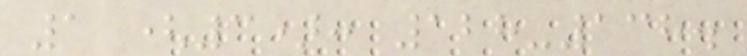1 (3): 128-138.
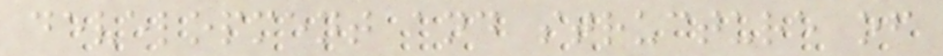development and structure of
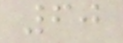60
